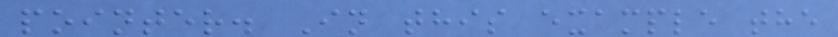pointer. In this example the
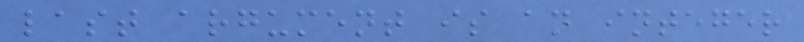last argument is an integer
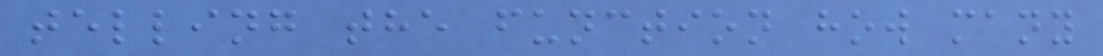telling the function how many
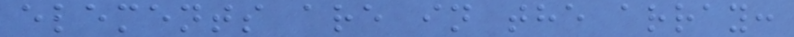elements are in the array:
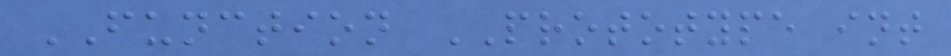FUNCTION PROTOTYPE int
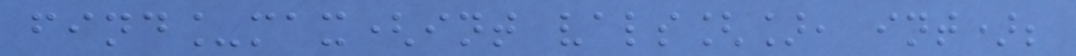find_max(int vals[], int);
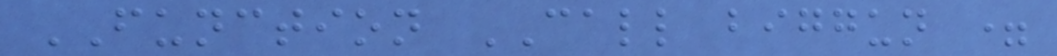FUNCTION CALL biggun =
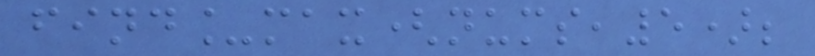find_max(nums,5);
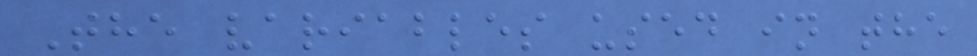The variables used in the
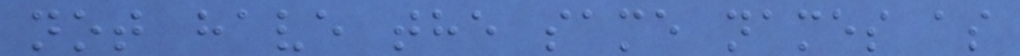not have the same names as
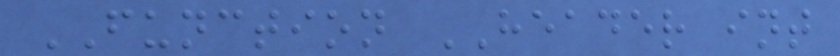FUNCTION HEADER int
